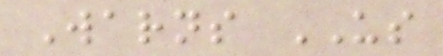Warns US
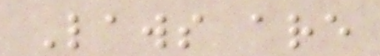Laws are
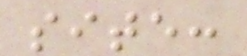site:
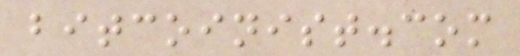bitcoinist.com
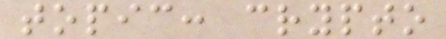topic: crypto
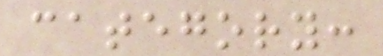category:
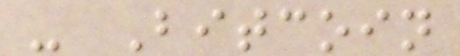- Bitcoin
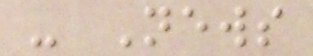- News
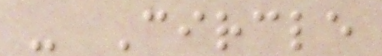- Circle
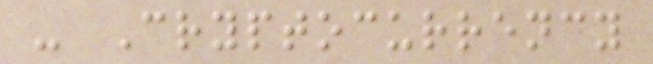- Cryptocurrency
